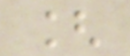[
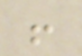!
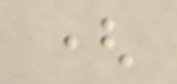(
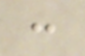:
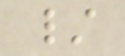/
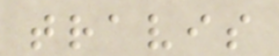travis
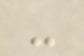-
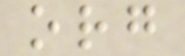org
